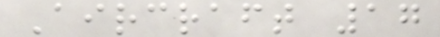Aircraft 17
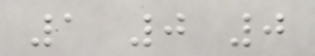1 0 0
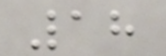18
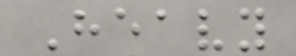Heavy
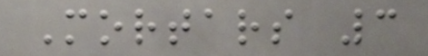Mortars 3
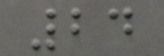24
